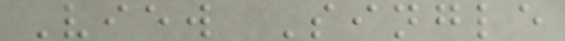View Single
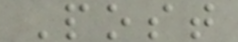Post
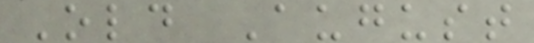Old August
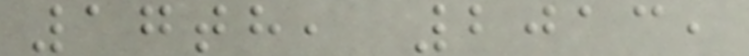17th, 2013,
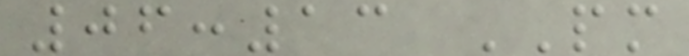06:13 PM
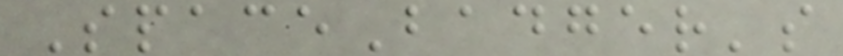SpaceBadger's
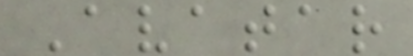Avatar
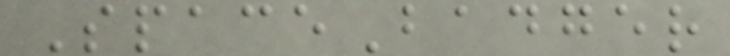SpaceBadger
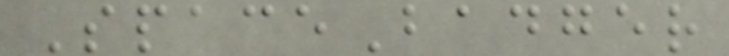SpaceBadger
